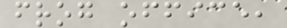frog office,
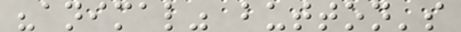"animal" button's
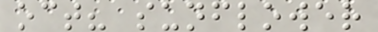oct? sunflower
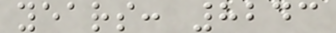years: 8243
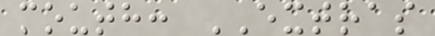mouth: EXTRAS
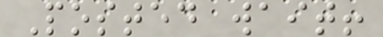Posted wait!
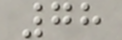78
